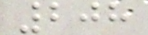208
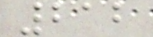212
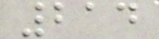214
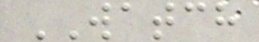WATCH
